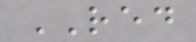RED
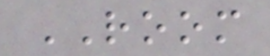ROOM
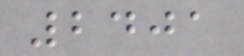2401
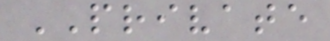PRIVATE
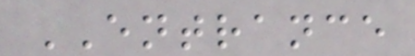ENTRANCE
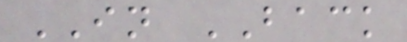IN BACK
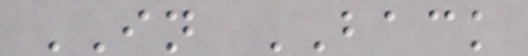IN BACK
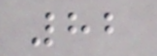82
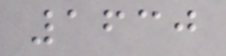1630
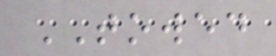TOWED
